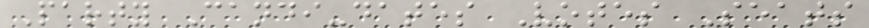Party Candi-dates Votes Seats
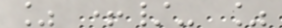% +/- %
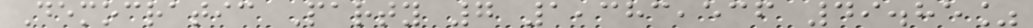Democratic Party 7 1,383,536 49.85%
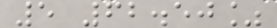5 62.50%
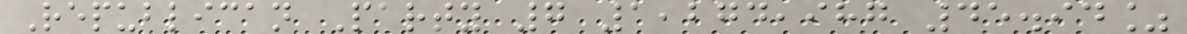Republican Party 7 1,274,987 45.94%
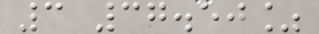3 37.50%
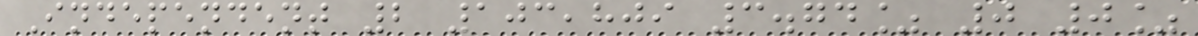Independent 2 103,809 3.74% 0 0%
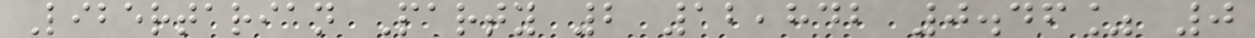Libertarian Party 2 12,842 0.46% 0
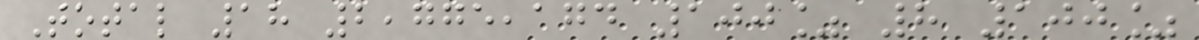Total 18 2,775,174 100% 8 100%
